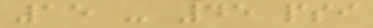15 - 45 psi
